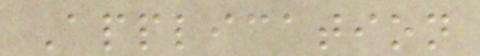Application
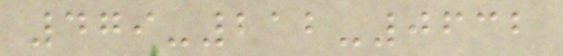479-212-0632
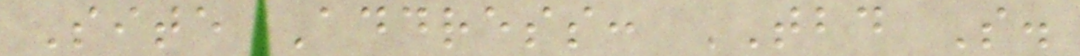Site Address: TBD S.
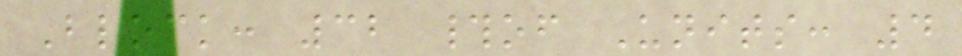Block: 32 #of Units: 4
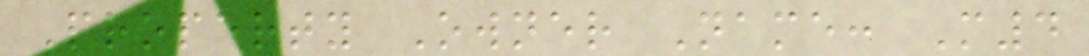Property Owner Name: M4
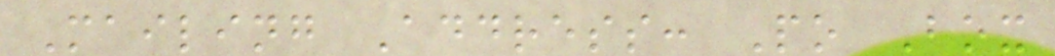Mailing Address: Po Box
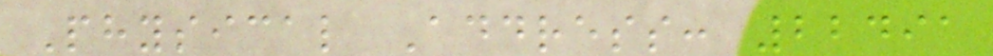Physical Address: 22491
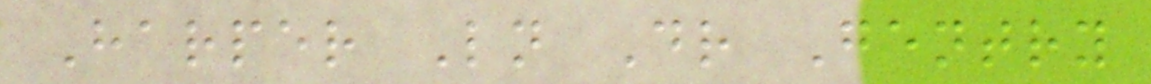Harper Ln Dr Gentry
